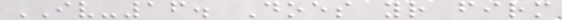IV-16. Does your firm
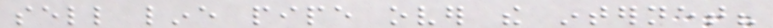sell line pipe over the internet?
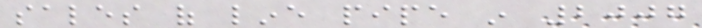sales of line pipe in 2007
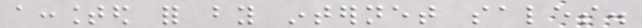accounted for by internet sales.
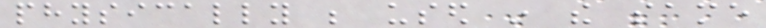physically be used in the same
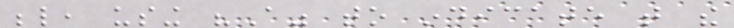below, using "A" to indicate that the
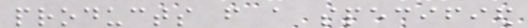products from a specified
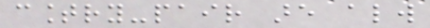country-pair are always
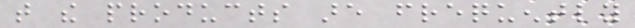that the products are frequently
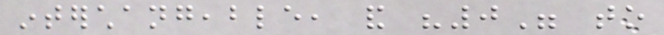interchangeable, and "0" to
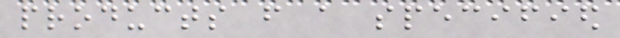products from a specified
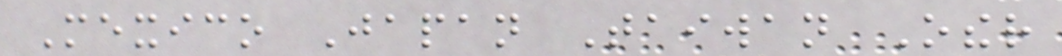Mexico Japan Taiwan Other
